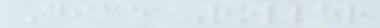Dice Roller
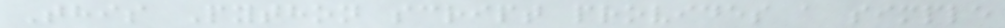This Python script provides a simple
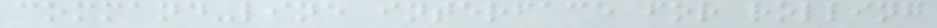command-line interface for rolling
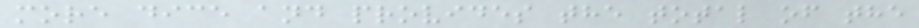more dice and provides the total of the
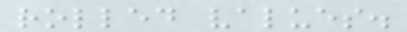rolled values.
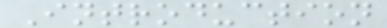Introduction
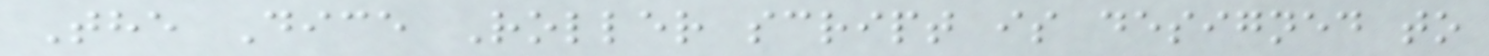The Dice Roller script is designed to
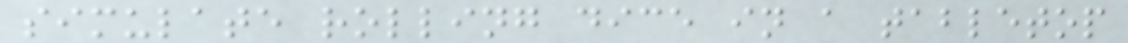simulate rolling dice in a tabletop
